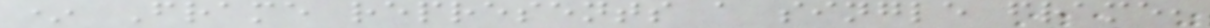* Frame represents a single frame,
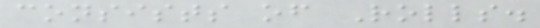consists of Rolls.
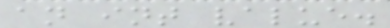an int value.
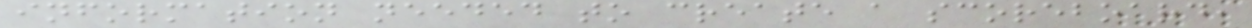information needed to create a scoreboard,
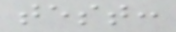test:
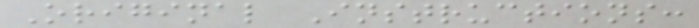Original Instructions:
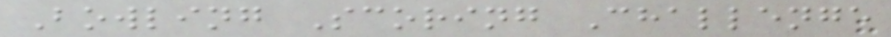Bowling Scoring Challenge
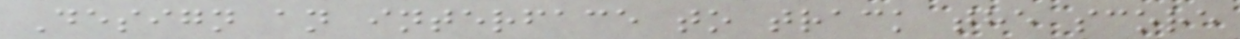Design an interface to track the score
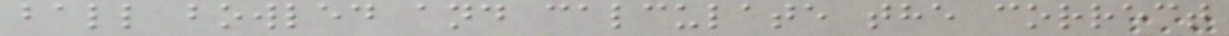ball bowled and calculate the correct
